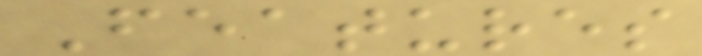Features
